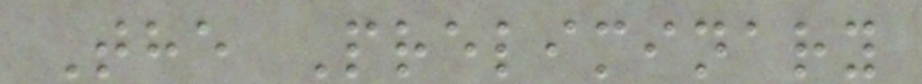The Preliminary
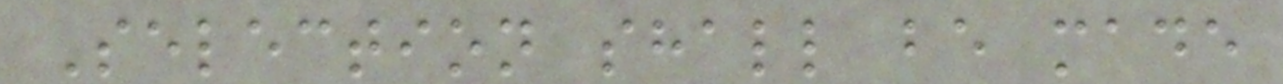Selection shall be made
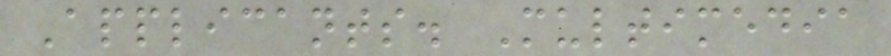Applicants. Multimedia
